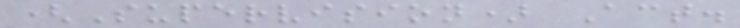(Supervision) Act.
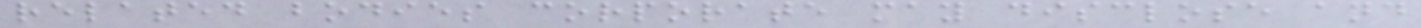related bodies corporate may disclose and
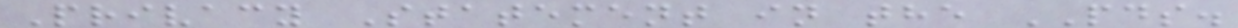Privacy Statement in the PDS.
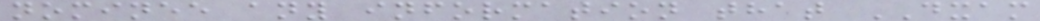nominee any information that DXAM
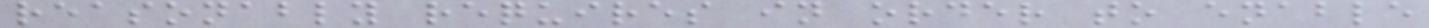reasonably requires in order to enable
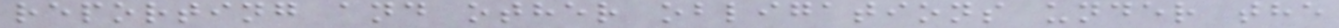reporting and other obligations under the
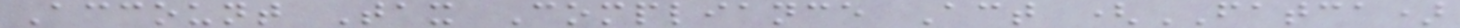Account Tax Compliance Act (FATCA)
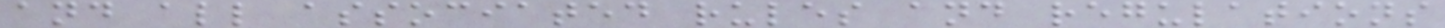and all associated rules and regulations
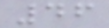46
